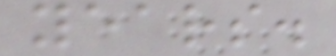years.
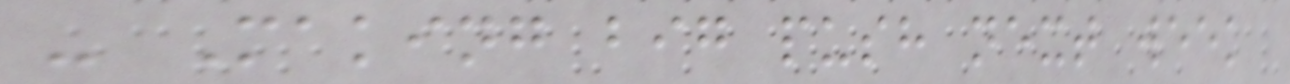- Making big push next week
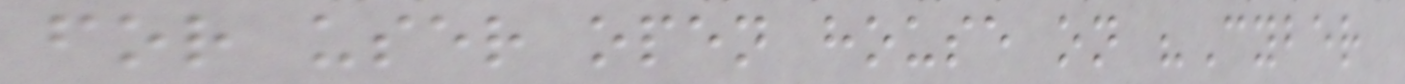for user open house on "Cyber
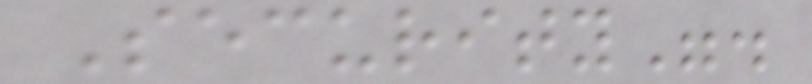Security".
